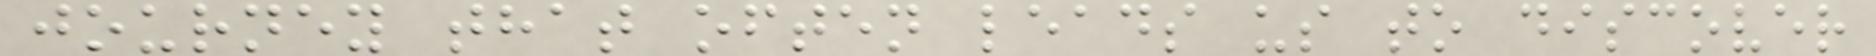journey that often leads us to discover
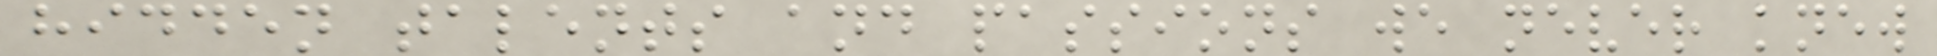hidden talents and passions we never knew
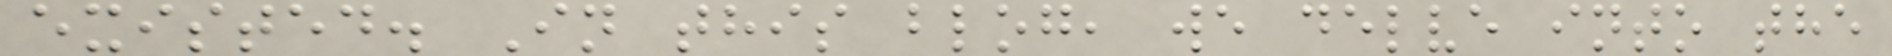existed. In this blog, we delve into the
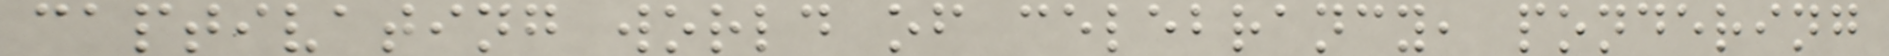captivating world of celebrancy, pondering
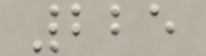225
